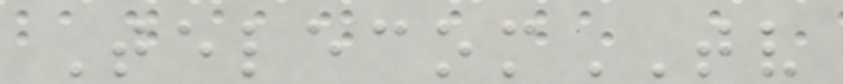TelecomTV
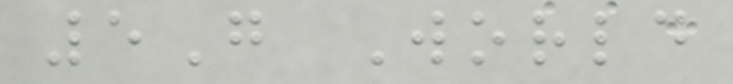5G World
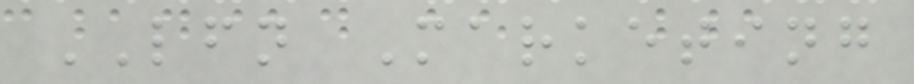LFN Marketing
